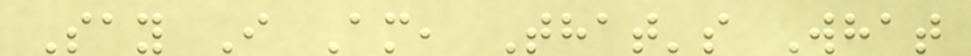Say I Am, That's What
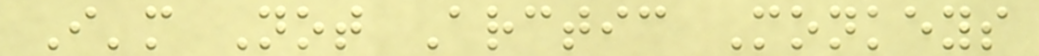I'm Not Arctic Monkeys
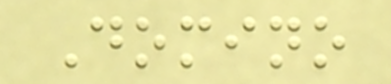Domino
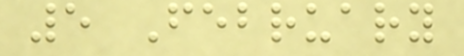5 February
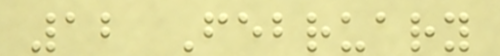12 February
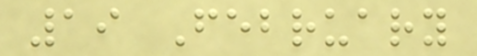19 February
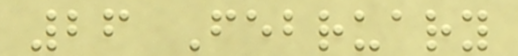26 February
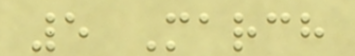5 March
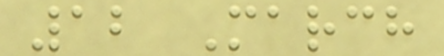12 March
